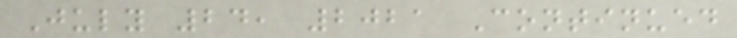July 24, 2021 Continued
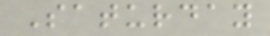Saturday
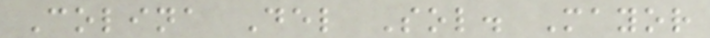Colina Del Sol. Mayor
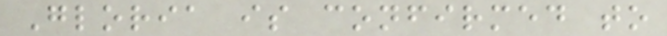Gloria is confirmed to
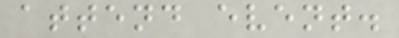attend event.
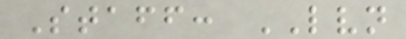Staff: LVN
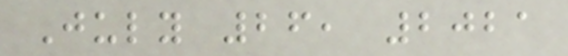July 26, 2021
